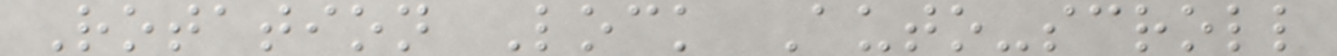Rotation Lock Auto-scroll
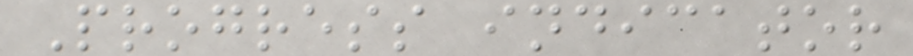Progress indicator
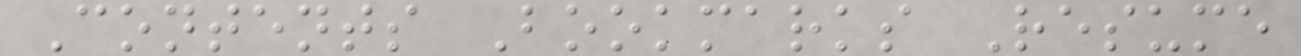Contents Bookmarks Resume
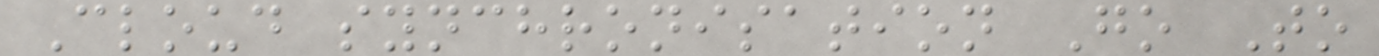Cloud synchronisation Go To
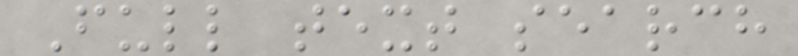Full text search
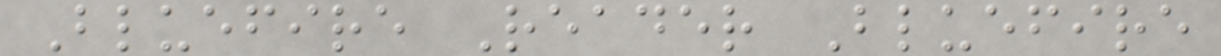Bluefire Reader Bluefire
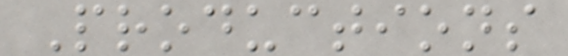Productions
